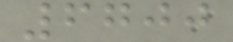6700
